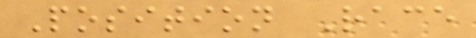Position Race
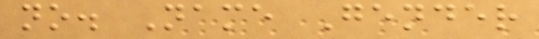no. Name Gender
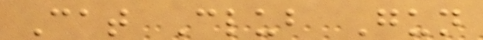Cat Club Gun
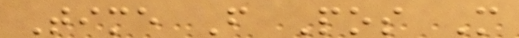Time F Pos M
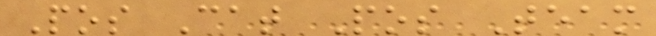Pos Cat Pos Team
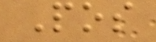Pos
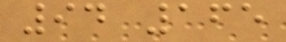94 165
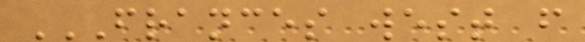FRANCES WEST F
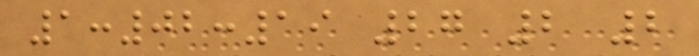1:02:19 27 2 2
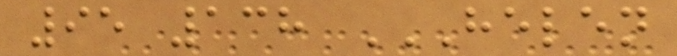95 138 HELEN
